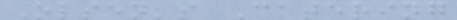Olsen's Catering
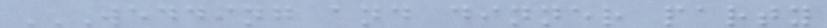WEDDING AND DINNER PARTY
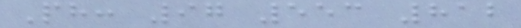Ph: 97 553 812
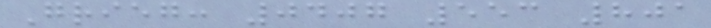Grieg: 0407 553 801
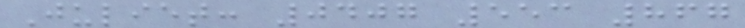Juliet: 0407 553 867
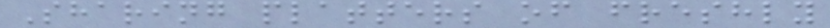Sharing platters of freshly
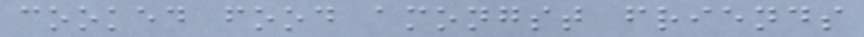cooked food amongst friends
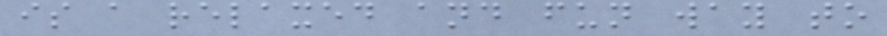is a relaxed and fun way to
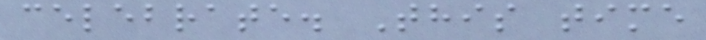celebrate. This time
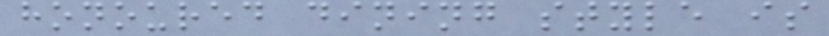honoured dining style is
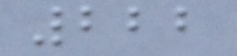222
